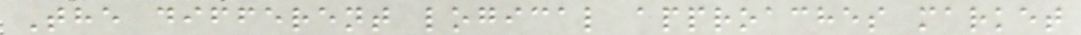The different logical approaches market
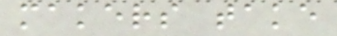makers take
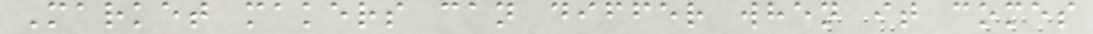Market makers can differ when it comes
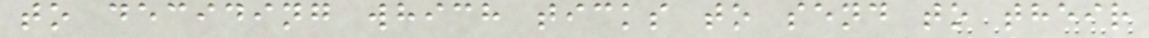to deciding which ticks to send to their
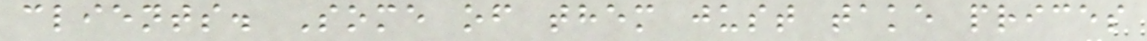clients. Some of them just take prices
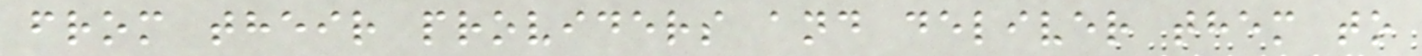from their providers and deliver them to
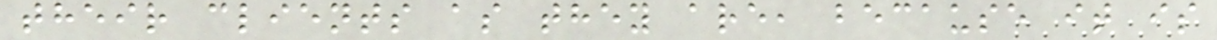their clients as they are, because it is
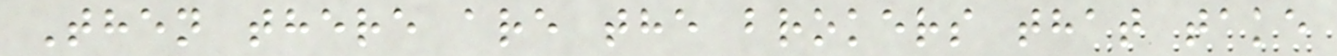Then there are the brokers that take
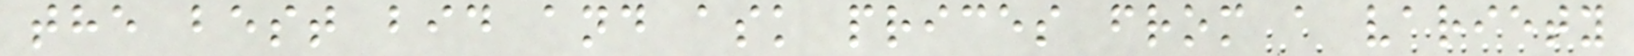the best bid and ask prices from a variety
